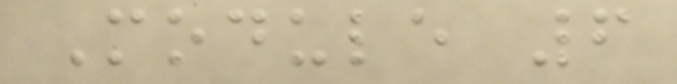Module 6
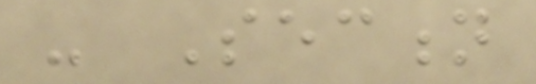- Section
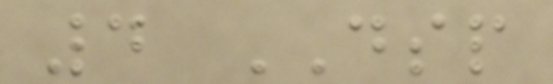4 DSP
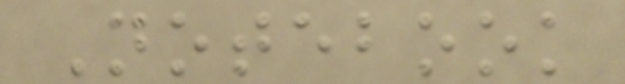Notebook
